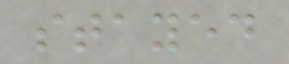stayed
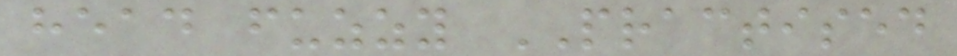head fuzzy PRACTISED
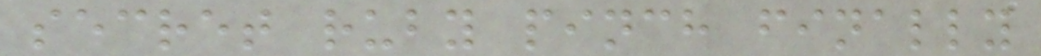secret ruby pinch finally
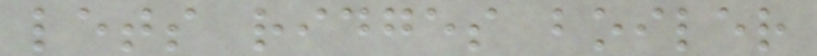lets ridges boiler
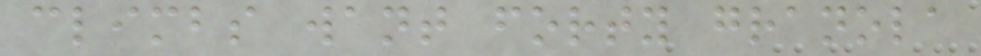climbs want forty granola
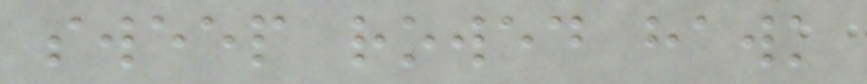sweep rowed hawk
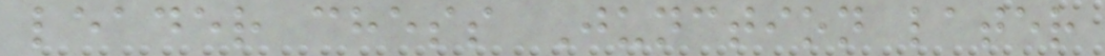leader chess Junction later
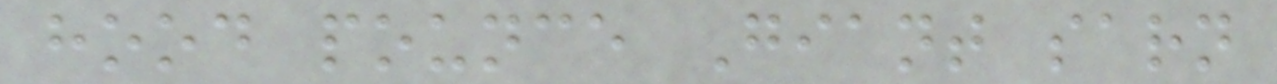hood pounce Giant sarn
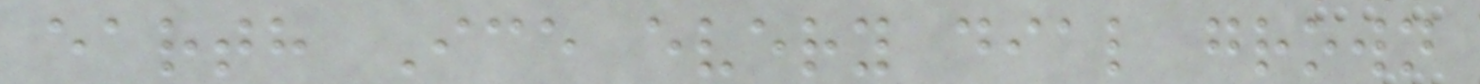earth Ice every dial grown
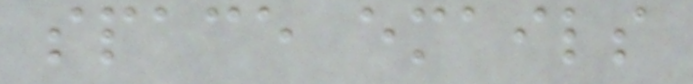space emails
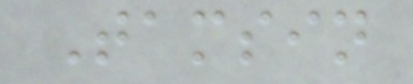Tamsin
